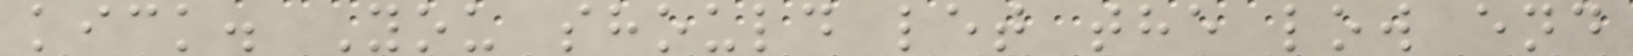kick. You should let the low end
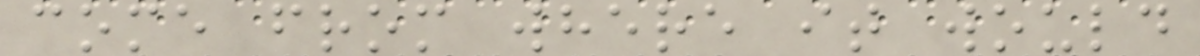come from where it would
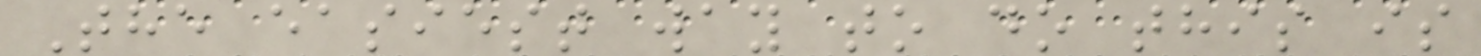The easiest way to do this is
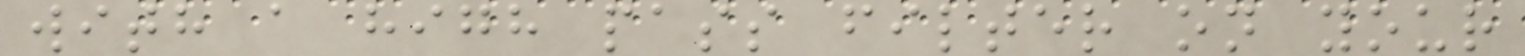with a high pass filter on your
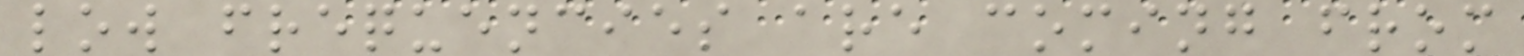low frequencies are coming from
